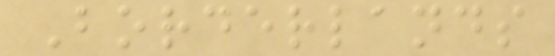Borderlands
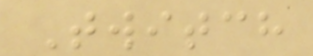Twitch
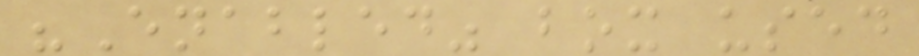"Enabled" box used
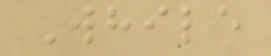While
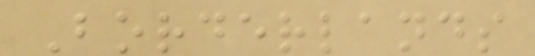Borderlands
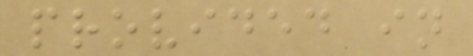provided in
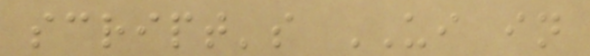script's UI in
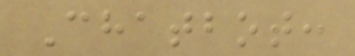Chatbot:
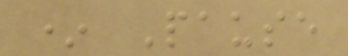* Pause
